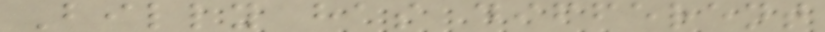Billy has different
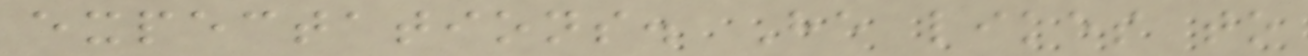expectations. He likes to
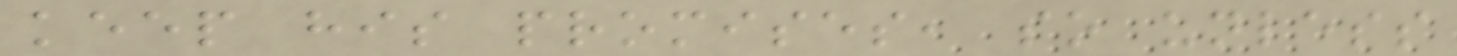keep his promises, so unless
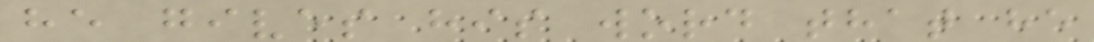he gives his word that he
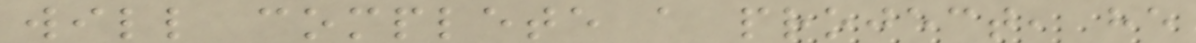will complete a project, he
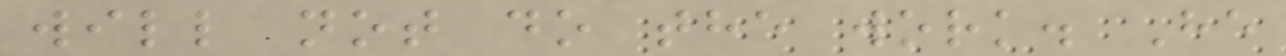will not do the work. He
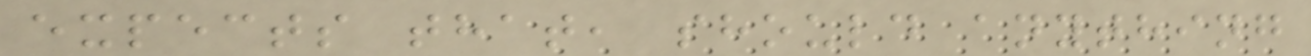expects that, should anything
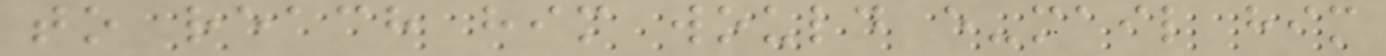to reach him would e-mail him
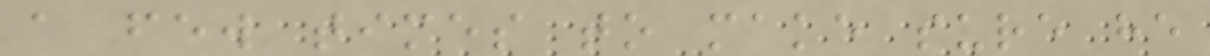a few times to make sure he
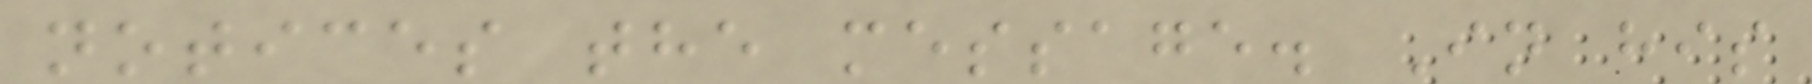notices the message. In his
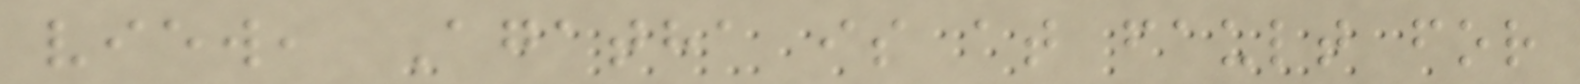view, Agatha is at fault for
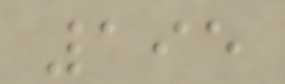195
